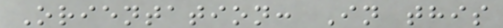Orientation: In this
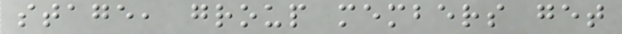stage, group members get
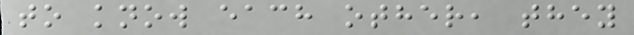to know each other, they
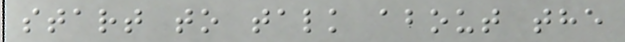start to talk about the
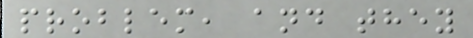problem, and they
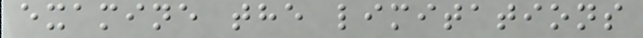examine the limitations
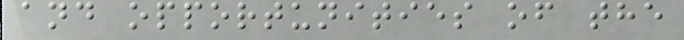and opportunities of the
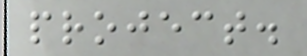project.
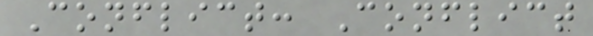Conflict: Conflict
